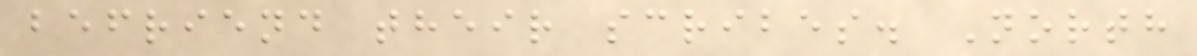befriend their scribes. North
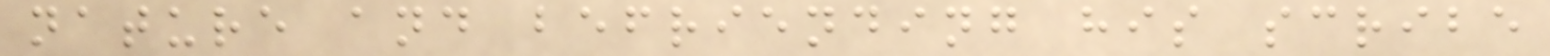nature and befriending his scribe
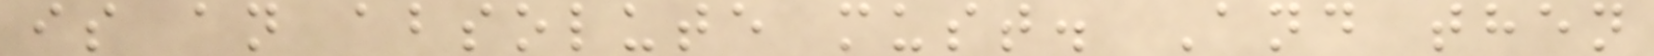is an absolute must. And then
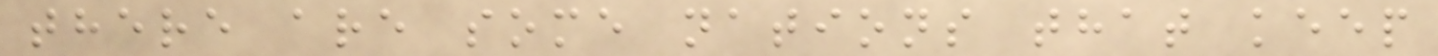there are some nations that keep
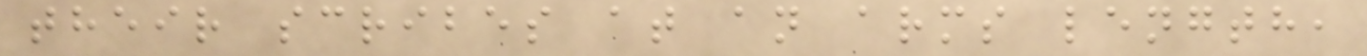their scribes at an arms length,
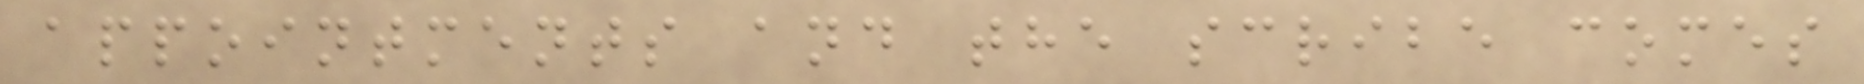appointments and the scribe comes
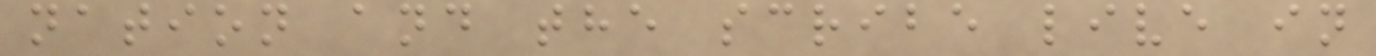nation and the scribe live in
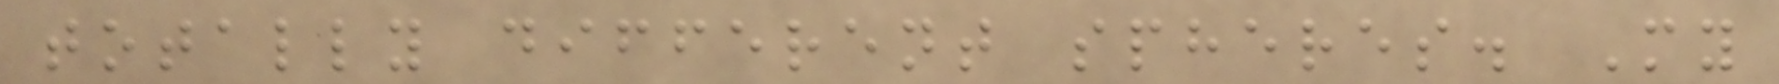totally different spheres. My
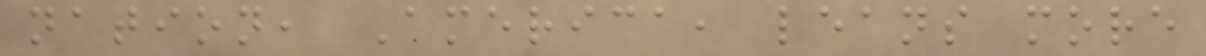nation, America, leans more
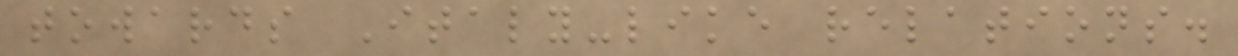towards Italy-like relations.
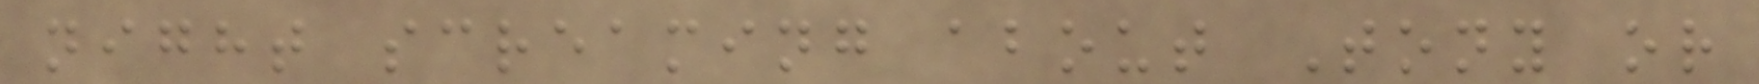night screaming about Tony or
